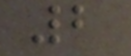2
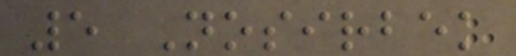5 Nosirbek
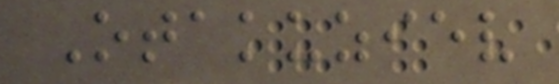Otakuziev
